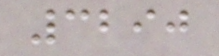3290
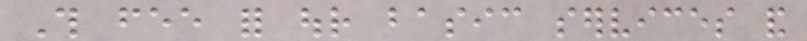This fee for our basic services and
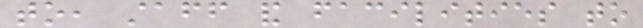to, staff and facilities to
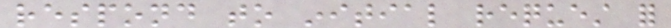respond to initial request for
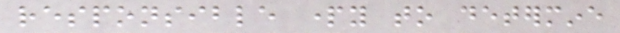responsible party to determine
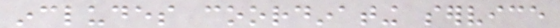includes coordinating service
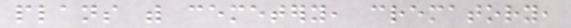plans with cemetery, crematory,
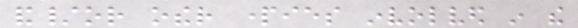and/or other parties involved in the
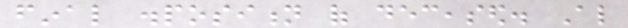final disposition of deceased. Also
